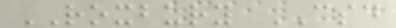ROXBURY CSD
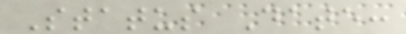Status Date:
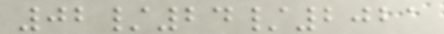02/24/2021
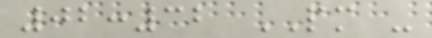02:32 PM -
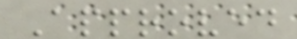Approved
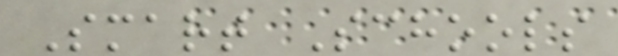Smart Schools
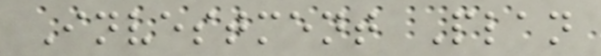Investment Plan
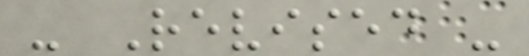- Revised -
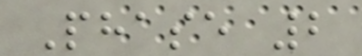Phase 2
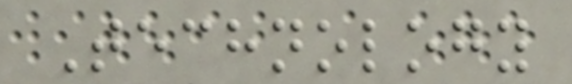Technology
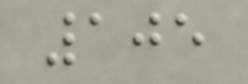105
